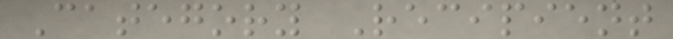Category Recipient
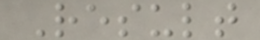Result
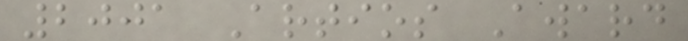2001 Artios Award
